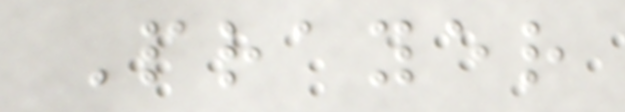Prayer
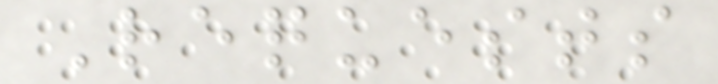Requests
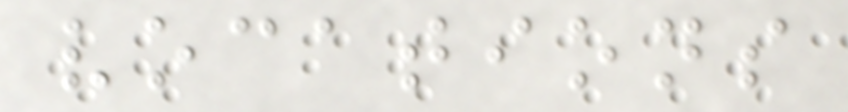vocations
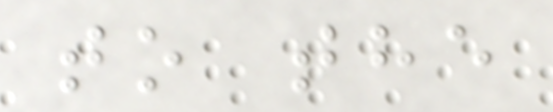to the
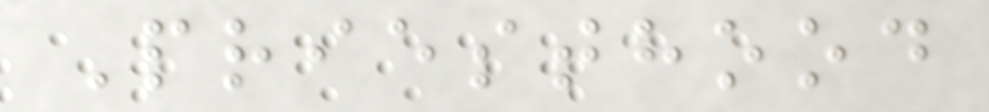Priesthood
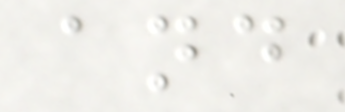and
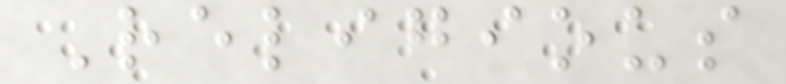Religious
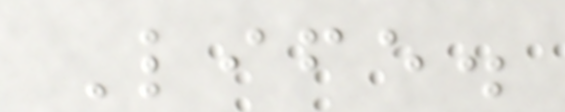Life.
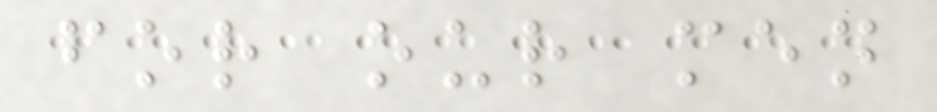for our men
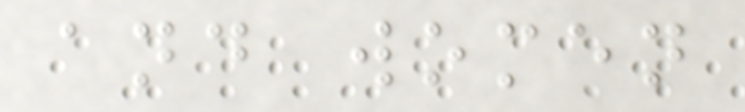and women
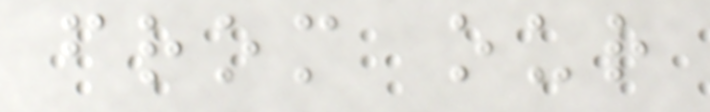from our
